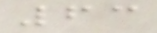63
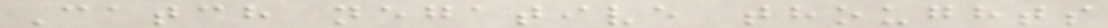Catch negative thoughts
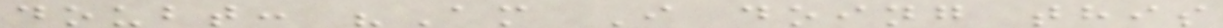doubt: "Am I doing this
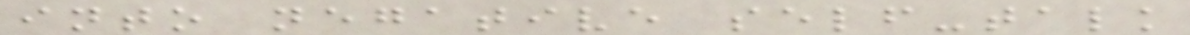into negative self-talk
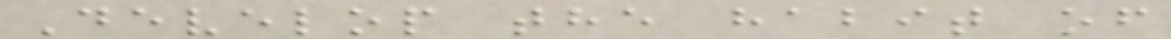Develop the habit of
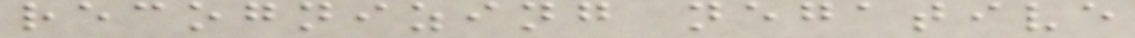recognizing negative
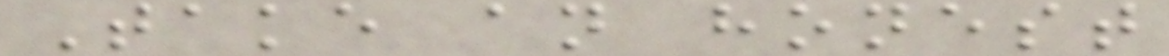Take an honest
